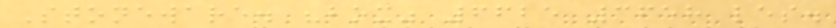Stoneware. "box" 6625 3658 les.
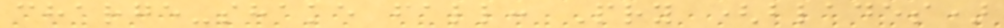charge-shake fall: Pry (blades)
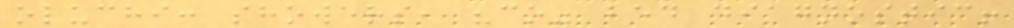oluchi: showers, "co" bed diagnostic!
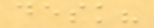desk?
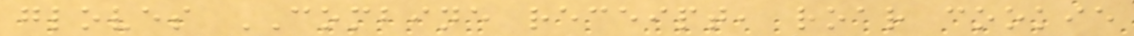gloves COMBINE receipt, roar cookie
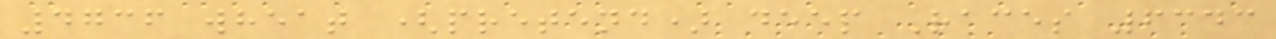4736 wheat (pretend) deep Races 6343
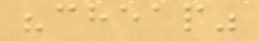"cheap"
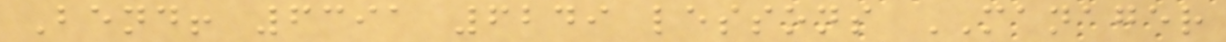Bend! 6391 6249 lessons MANAGER
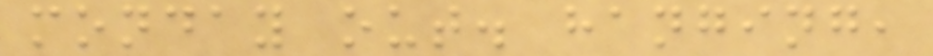monday out. hanging,
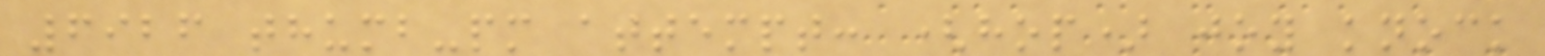6926 thumb-pm attempt: (hop) joy knock
